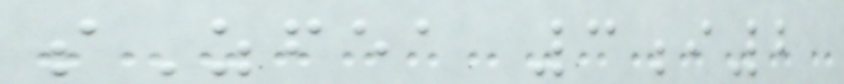sZfea 3i2
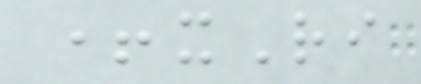+xRi
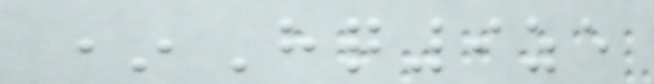*Hq9ze
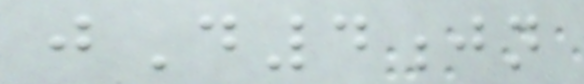jD4jn
